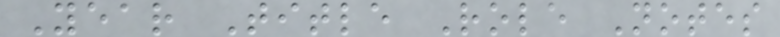Year Title Role Notes
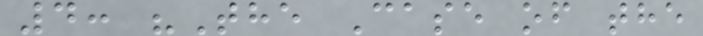4: "The Case of the
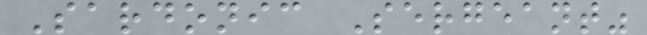Sardonic Sergeant"
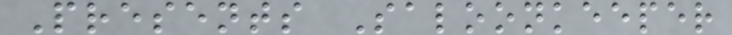Presents Saloonkeeper
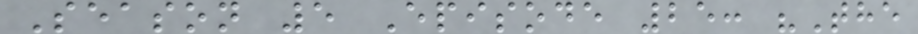Season 5 Episode 25: "The
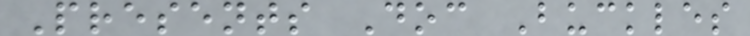Presents Doc Buckles
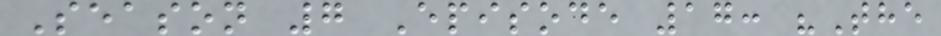Season 7 Episode 17: "The
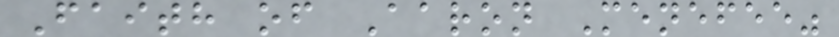Faith of Aaron Menefee"
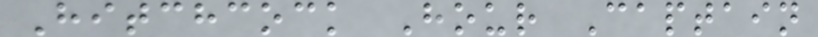Hitchcock Hour Captain
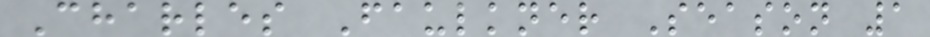Charles Faulkner Season 1
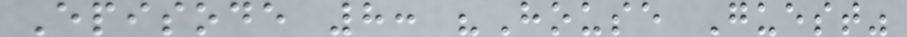Episode 8: "House Guest"
